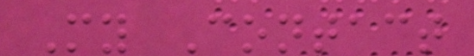My Contact
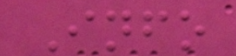Info
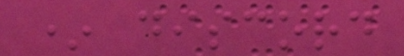* discord
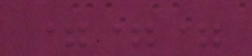===
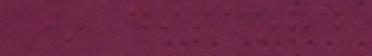* discord
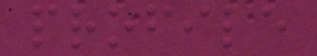profile
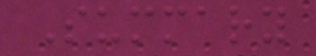Summary
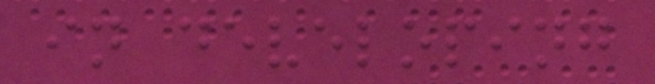in developing
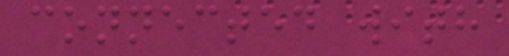connected with
